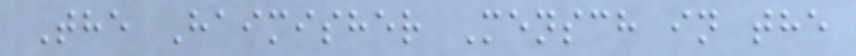The Haimisher Mensch in the
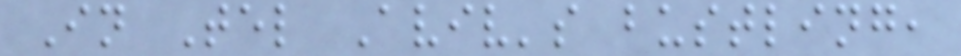In Tel Aviv's bustling,
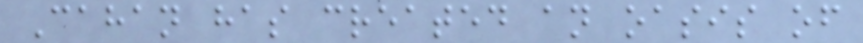Cahan has created an oasis of
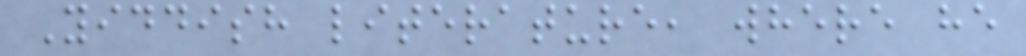Yiddish literature, where he
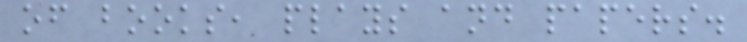of books, plays and papers.
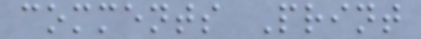comments Print
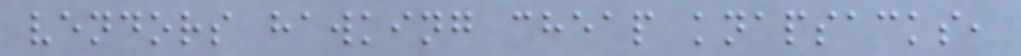vendors hawking cheap knapsacks,
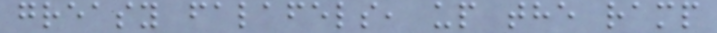greasy falafels, up the ramp
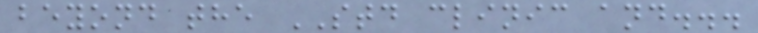beyond the STD clinic and...
